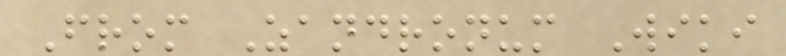From Zandronum Wiki
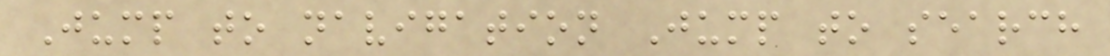Jump to navigation Jump to search
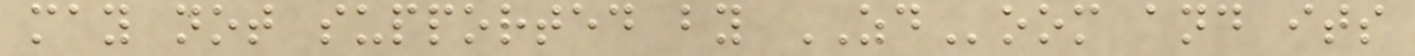may not supported by ZDoom and its
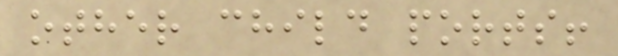other child ports!
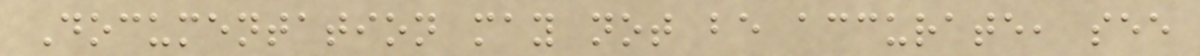Documentation may not be accurate, see
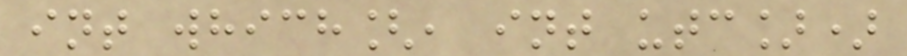int which[, int utc])
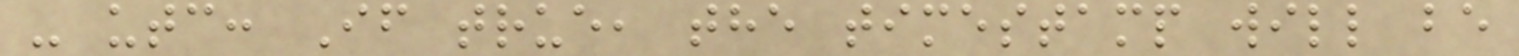- utc: If true, the timestamp will be
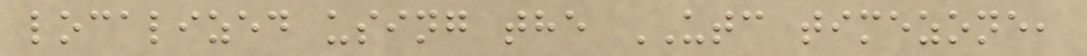localized using the UTC timezone,
